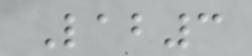Lab3
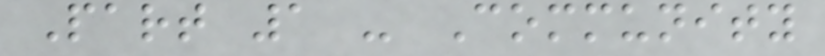Part 1 - Community
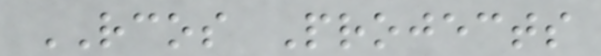RCOS Projects
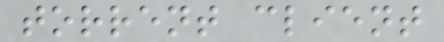torrent client
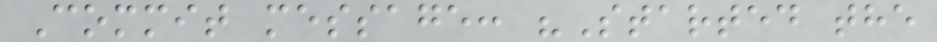Commit message: "Started the
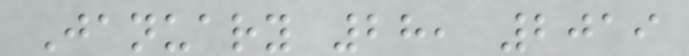January 28, 2019
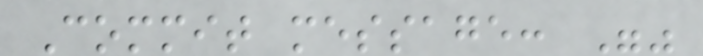Commit message: ""
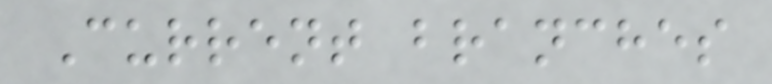Current branches
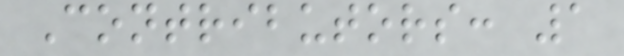Contributors: 1
